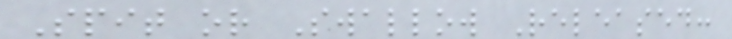Spit or Swallow Released:
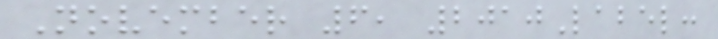November 6, 2010Label:
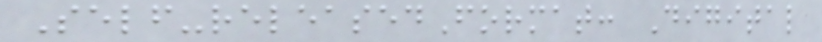Self-releasedFormat: Digital
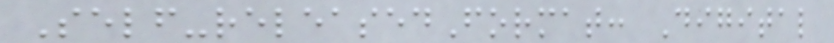Self-releasedFormat: Digital
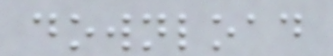download
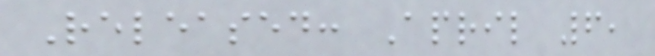Released: April 6,
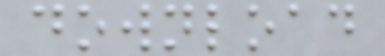download
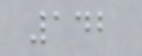142
